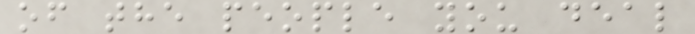of the people you deal
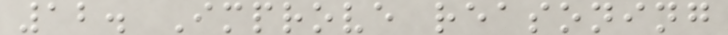12. Improve reasoning
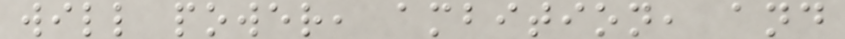will power, ambition, and
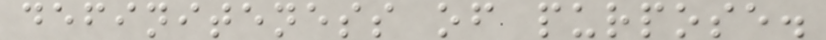definiteness of purpose.
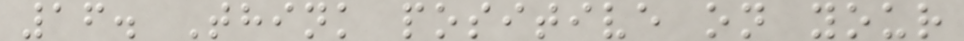16. Think positive on your
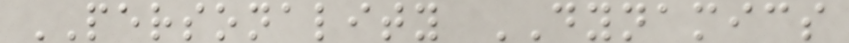PERSONALITY DYNAMICS
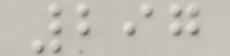297
